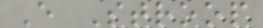E Stroop
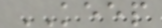KEEP
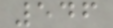546
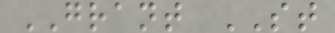GRANT ST
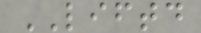LIFTD
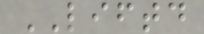LIFTD
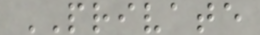PRIVATE
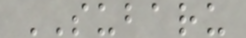SUBARU
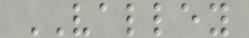VALLEY
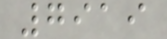7919
